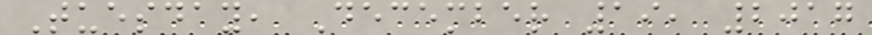Tuesday, December 19, 2017
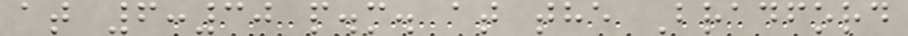at 6:30 p.m. at the Bradford
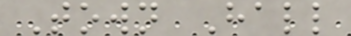Town Hall
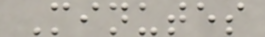Minutes
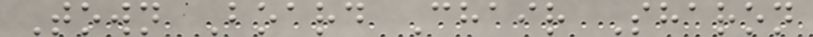Town Board Chair Sharon
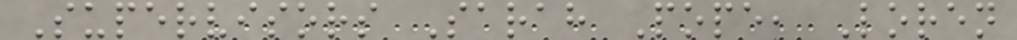Supervisors Sarah Pope, Loren
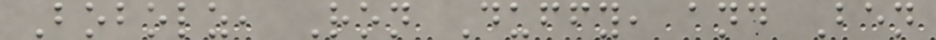Bobolz, Ron Duffy, and Ben
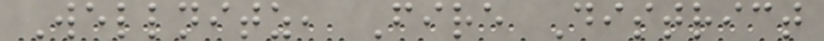Wellnitz, Fire District
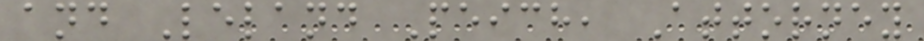and Leland Peich, Attorney
